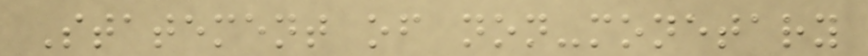Statement of non-monetary
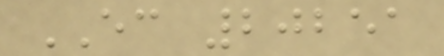EC 20251
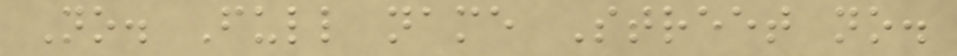No. Full name Street no.
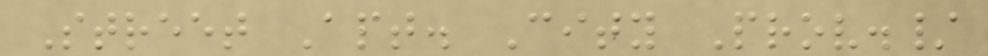Street Apt. City Prov./
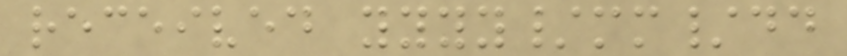received yyyy/mm/dd
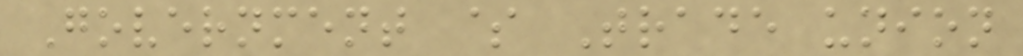Government $ Trade union
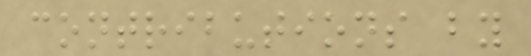contributions by
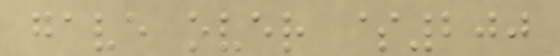gave over $200
